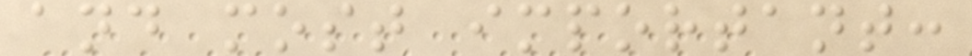and most important:
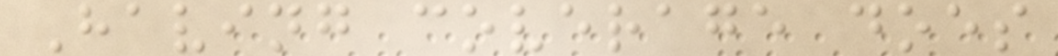Having coverage does
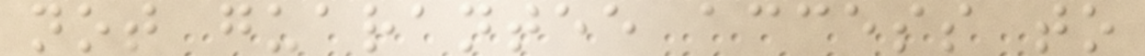not guarantee access to
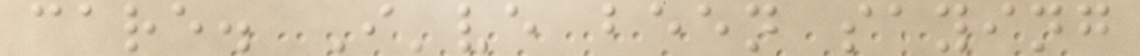care. I've been saying
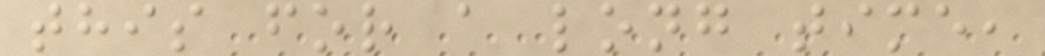this for a long time,
